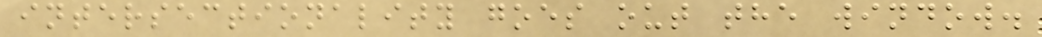intersectionality goes out the window.
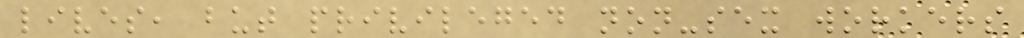lives, but privileged non-sex workers
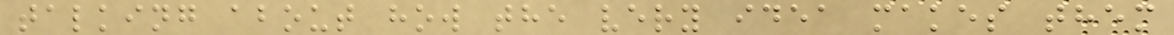talking about how the very idea makes them
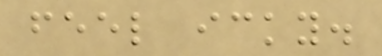feel icky.
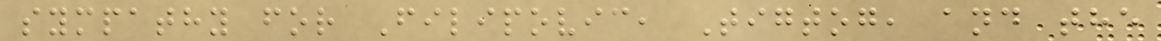sympathy for Filipovic, Tigtog, and the
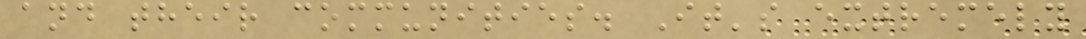and their communities. It's extremely
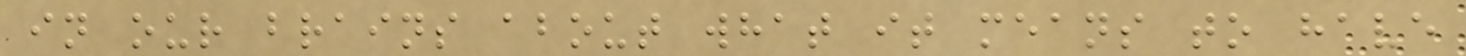in our brains about what it means to have
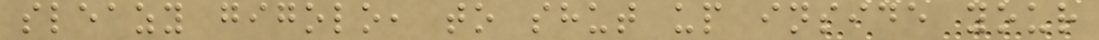sleazy gigolo, to shut up inside your
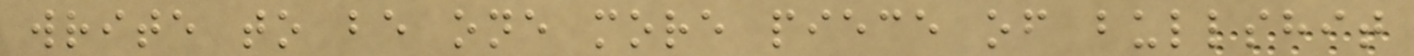write to be one more piece of bullshit
